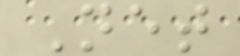Net
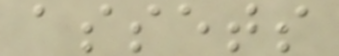assets
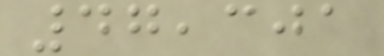47,301
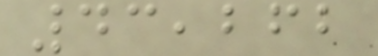43,262
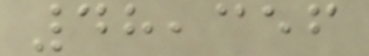48,356
